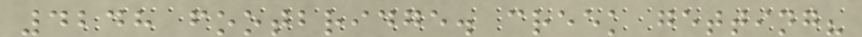4248 footbridge. creek getting?
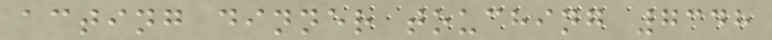acting dinner touching 7348
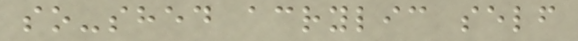so-shed acrylic self
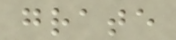grate
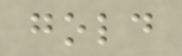gold
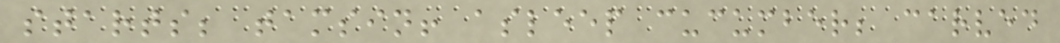starts; tamsin! asleep cucumber; carved
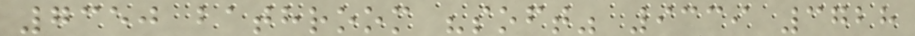7350 bathroom "soft" 9339 3728
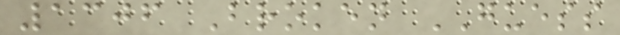1306 Broken GUESS
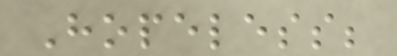Hopeless;
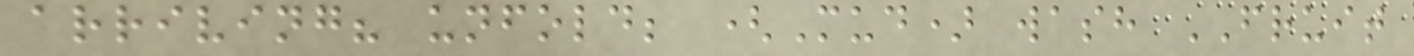arriving? unfold; (Mud) wash FRUIT
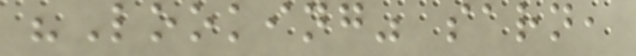"Looking" sarn,
